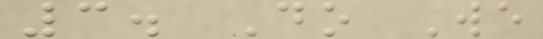3. Do We
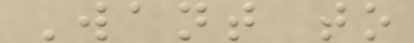Want to
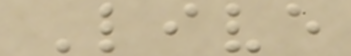Live
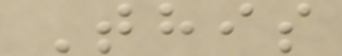This
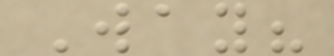Way?
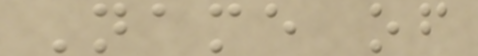Name of
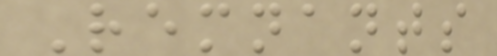Remnants
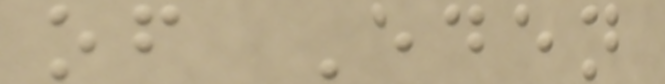of Eden
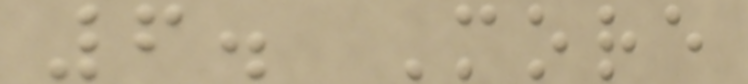6. More
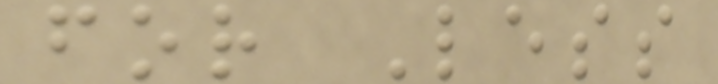for Less
